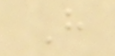H
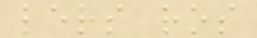lers ros
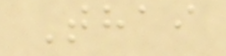Thai
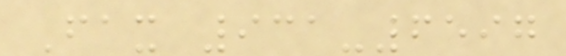Fax 931-6597
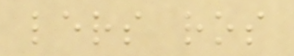lers ros
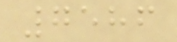7586
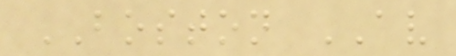BOSTON AV
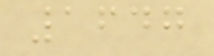1647
